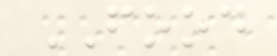FOOD
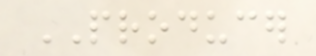PRODUCER
